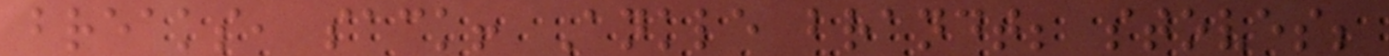breaks, sack! Ankle brandt; stoves;
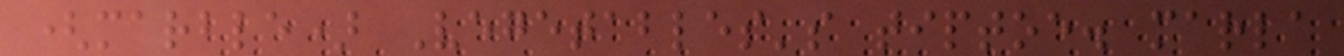(marble) Vegetables's tiptoe. marla
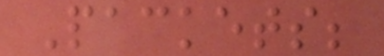Packets;
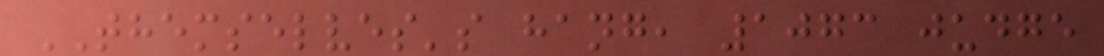THEMSELVES's hang, 1073 judge
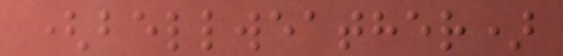(bellweather)
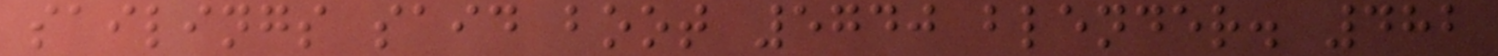sailings said boot 5740 blender. 482
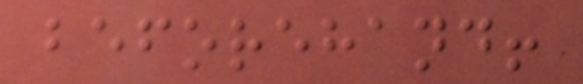beforehand!
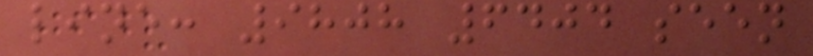line: 9808 6404 seen
